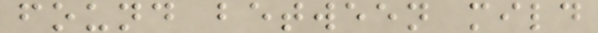found between mild
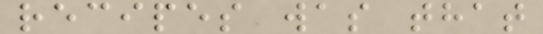recipes was that
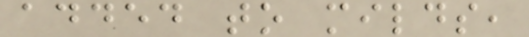added to milds,
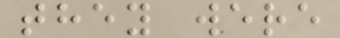they were
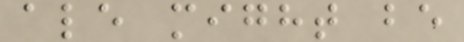ale might be
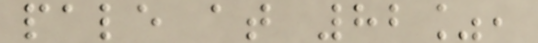pale at 82%,
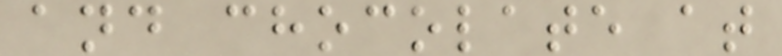and chocolate at
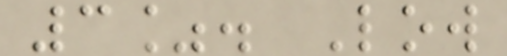3%. Low
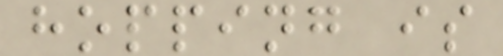hopping is
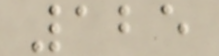125
